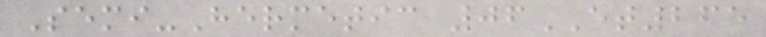Semi-Hermetic 06ET265
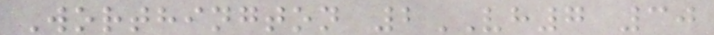Worthington 2VH7 30
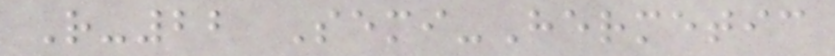R-22 Semi-Hermetic
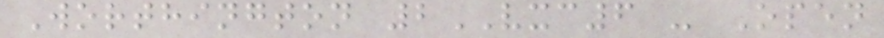Worthington 2VXC6 - Open
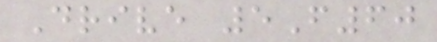Drive 5F60
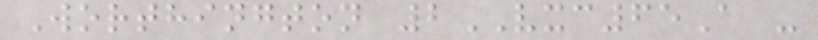Worthington 2VXC65A -
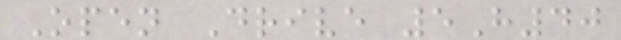Open Drive 5H40
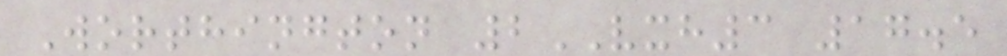Worthington 2VXH3 17.5
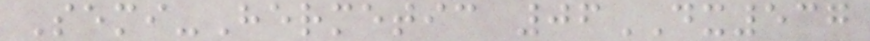Semi-Hermetic 06DX537
